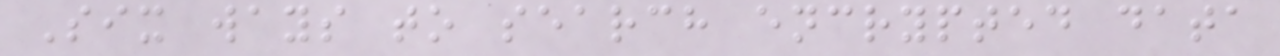Six ways to search encrypted data
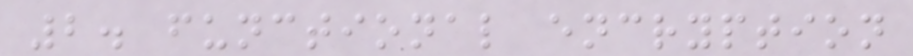2. functional encryption
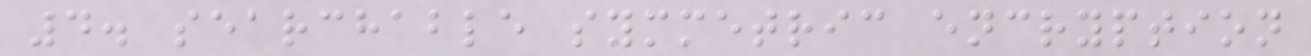4. searchable symmetric encryption
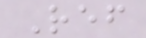Ref
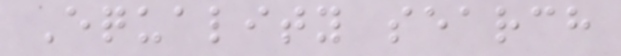Equality search
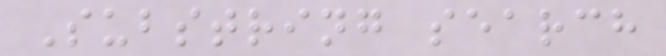Substring search
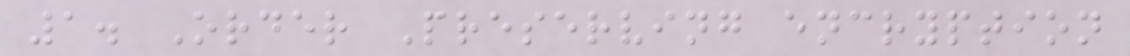1. Order Preserving encryption
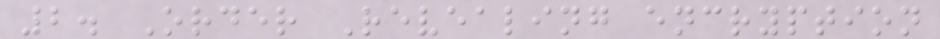2. Order Revealing encryption
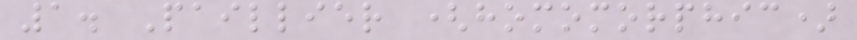1. Paillier (homomorphic)
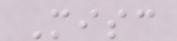Misc
